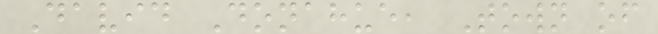David Donahue, Town of
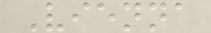Vienna
